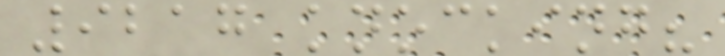9217 knocking?
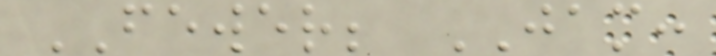FEWER; JAM:
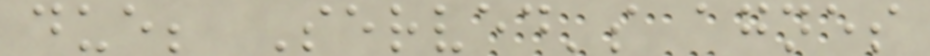due; Served's agnes
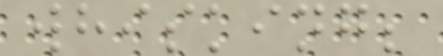whisking;
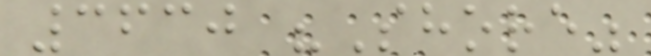3630 "Shore"
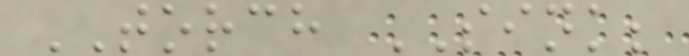TORCH SINK;
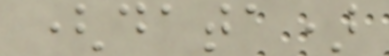(data)
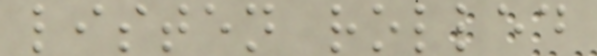listen rolled
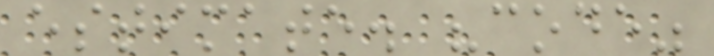estimate. "code"
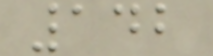142
